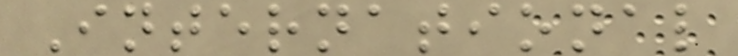International
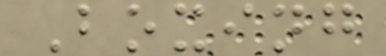Boxing
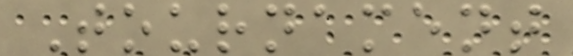Tournament
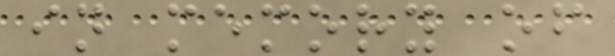in memory of
